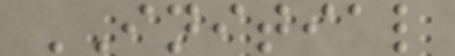INITIAL
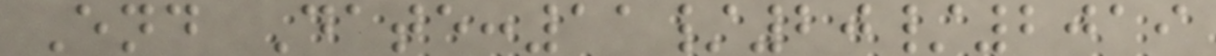End Date:11/20/2019
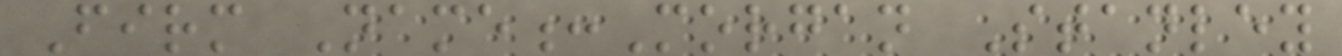Firm Name:Morgan Stanley
